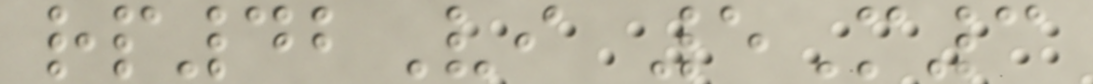rp42Vi 5M3
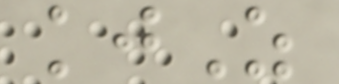kjZ
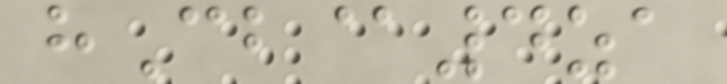hCb@4za
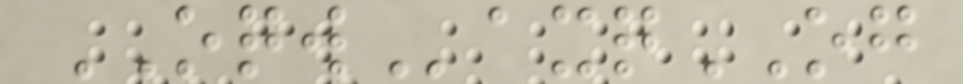OQWaxqOG
